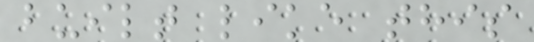built like this
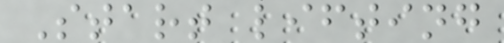Start lifting
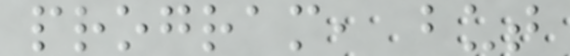program, but
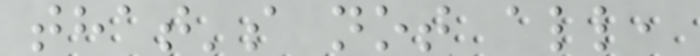that's not all,
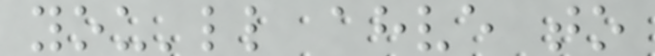you'll ahve to
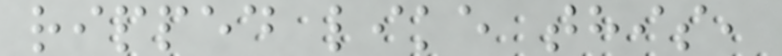ripped like this,
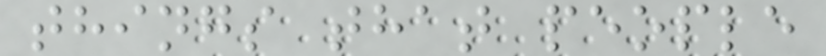things that people
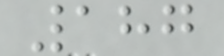187
